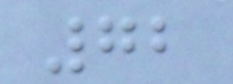72
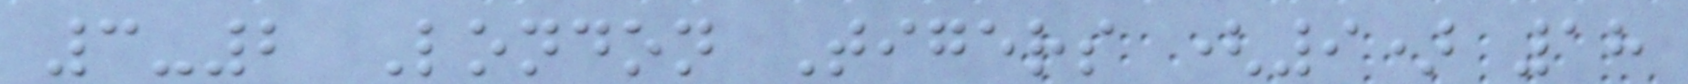3-2 London Tigers (9) 18
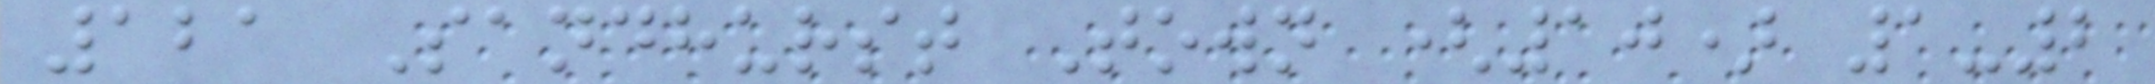121 Sandhurst Town (10) 1-2
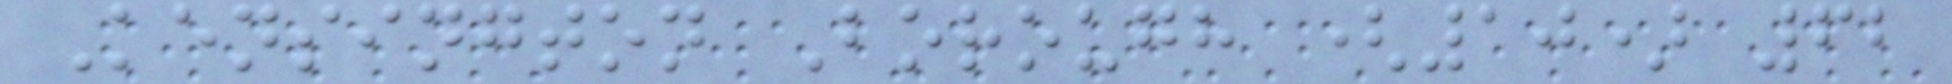Kensington Borough (10) 62
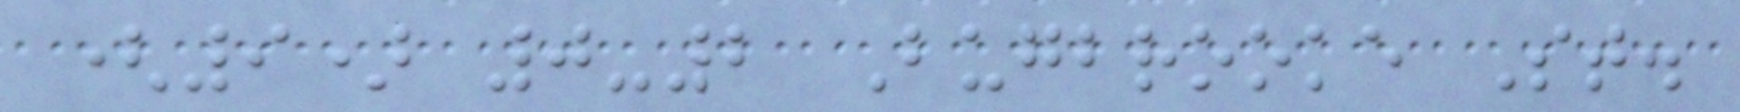(9) 0-2 Bugbrooke St.
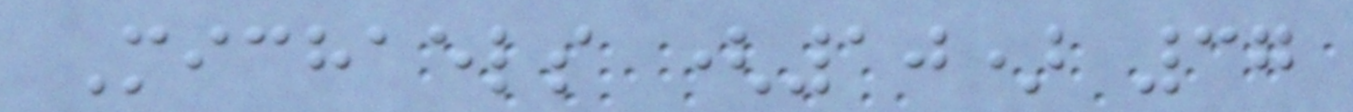Michaels (10) 37
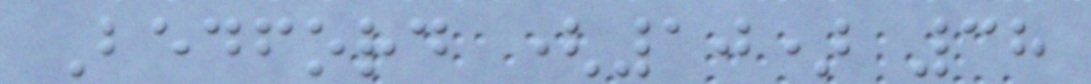Bedford (10) 38
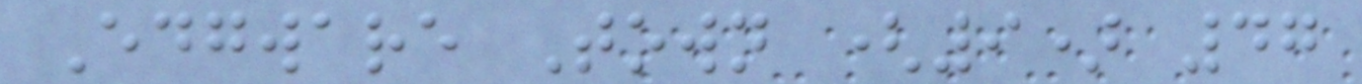Edgware Town (9) 47
